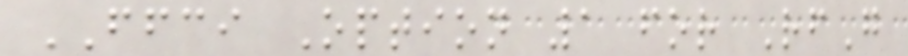FFCI Option 1 for RfG
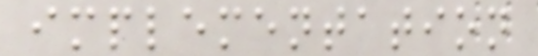implementation
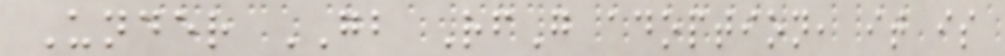Under GB RfG adoption, it is
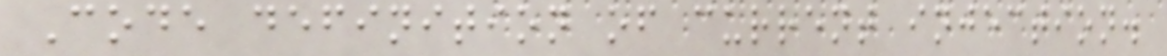Code definition of current injection.
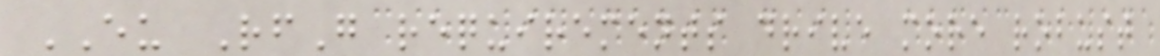EU RfG requirements drive more robust
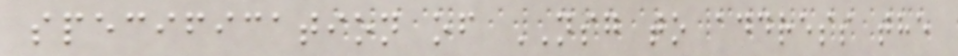specification of NSG to address the
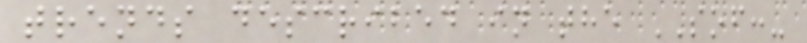trends described in the SOF:-
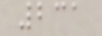231
